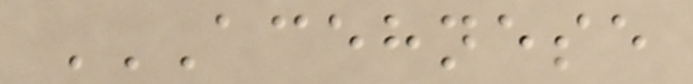ACEHNESE
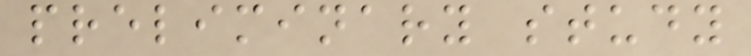preliminary study
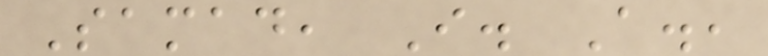Samad, I. A.,
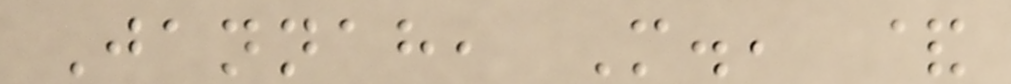Jannah, M., &
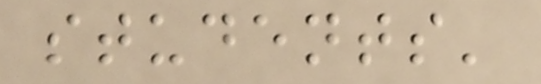students'
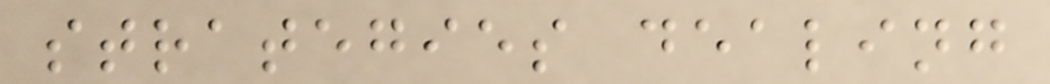strategies dealing
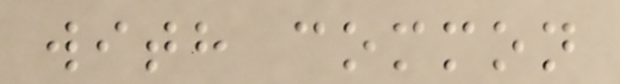with common
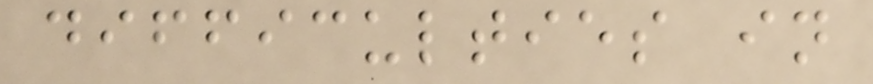difficulties in
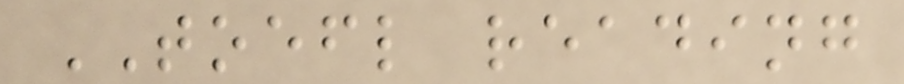TOEFL reading
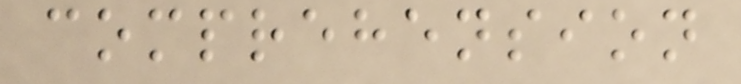comprehension
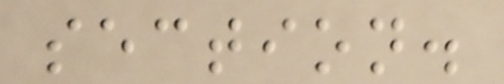section.
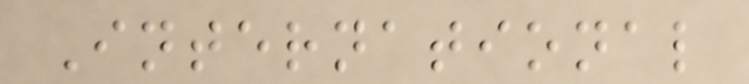International
